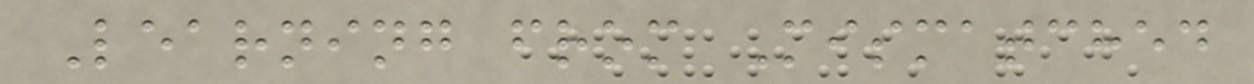Learning from Mismatched
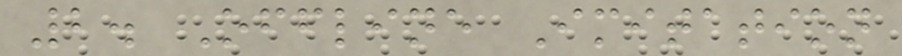2. Offline Imitation
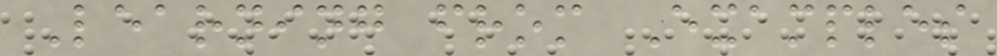Learning from Examples
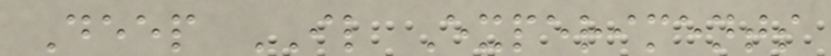Deep IL Experiments
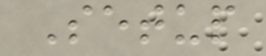Setup
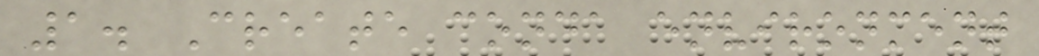1. Create conda environment
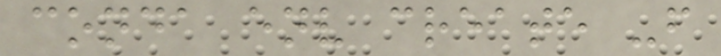conda env create -f
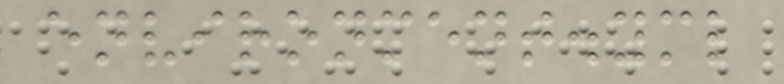environment.yml
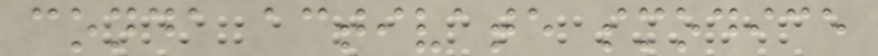conda activate smodice
